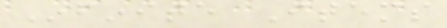Infinite Items
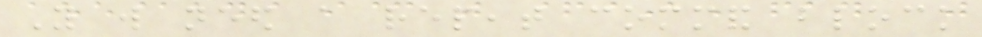You will need a repeat command block
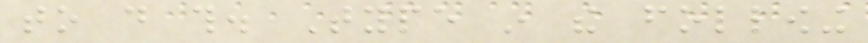to do this. Type in the following
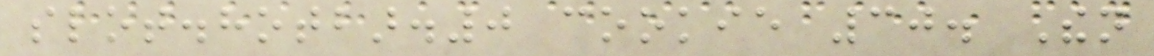slot.hotbar.0 cookie 30. Then
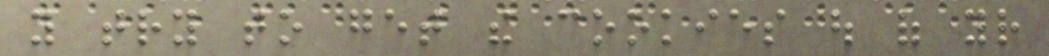you try to get the cookies out of your
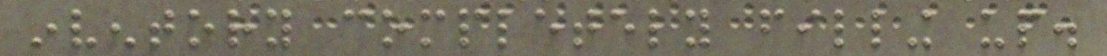inventory completely filling up.
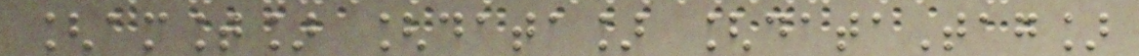[amount] [data] [dataTag]
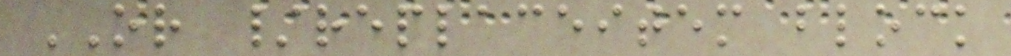OR /replaceitem block
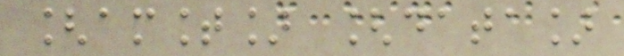[amount] [data]
